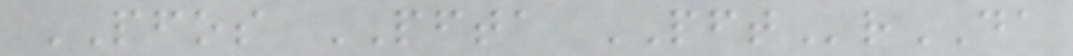PFOS PFTA PFTrDA
